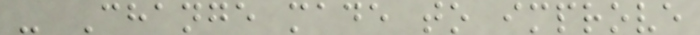- Change made to improve
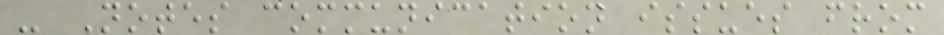- Notes communication issues from
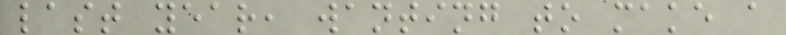last year, wanting to make a
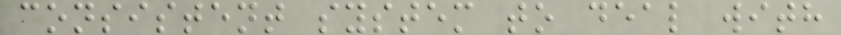consistent system to deal with
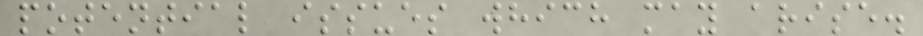potential issues which may arise.
